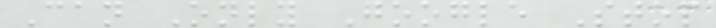Can Only Google Stop
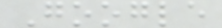Google
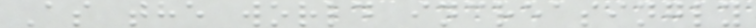As the world increasingly
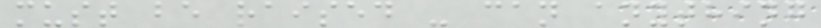must be raised - can anything
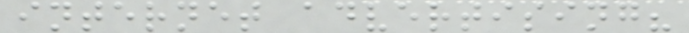internet advertising?
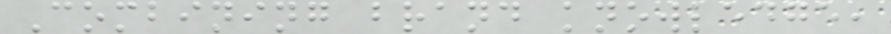Combining brand knowledge,
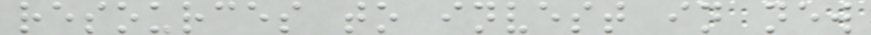resources to invest in new
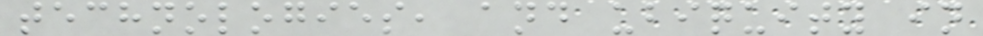technologies, and ubiquity in
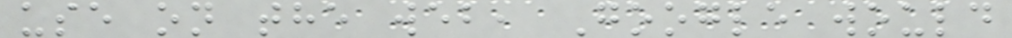use on the web, Google would
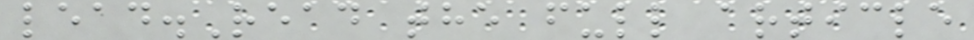lead.Read the full article
